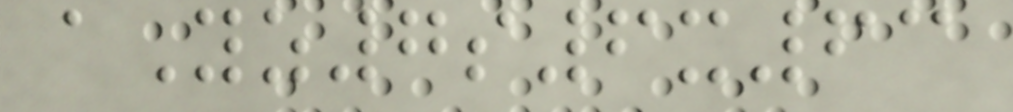aYz7s6x63
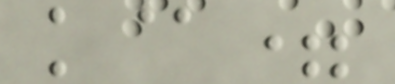k@=
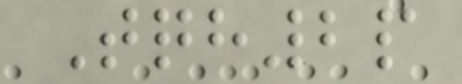Tqh2p
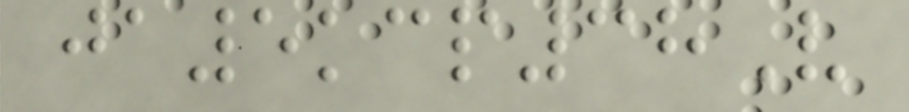ja5kcp38V
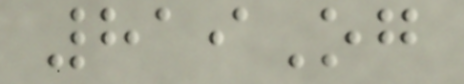819Og
